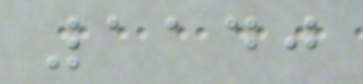1140
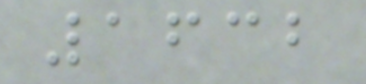1632
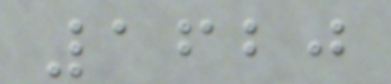1620
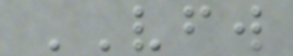VFW
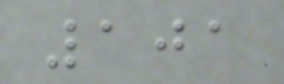101
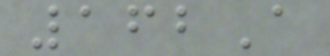162A
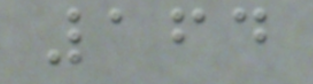164
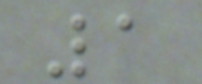1
